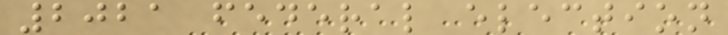2021 federal election
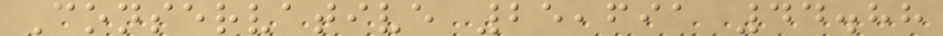Conservative 25,691 44.88
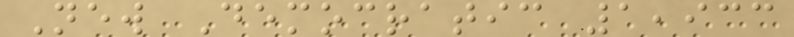New Democratic 1,933
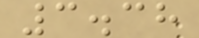3.38
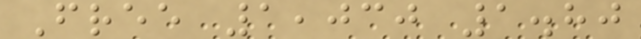Free 1,030 1.80
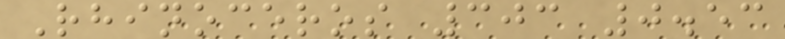Rhinoceros 303 0.53
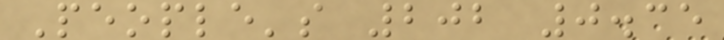People's 202 0.35
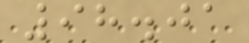98.01
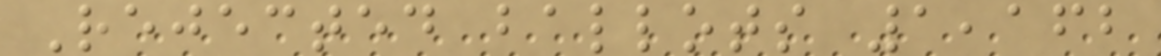Rejected ballots 1,162
